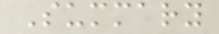Summary
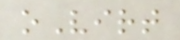oVirt
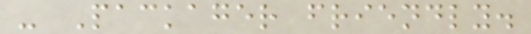- Packager friendly.
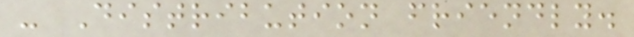- Distribution friendly.
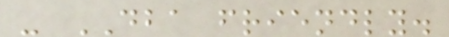- DBA friendly.
